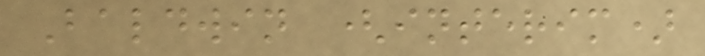Baldwin (interim)
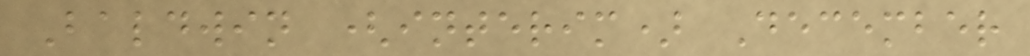Baldwin (interim) December
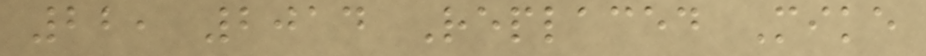22, 2014 Replaced Mike
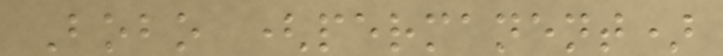Bobo (permanent)
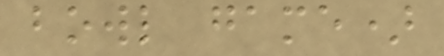bowl game)
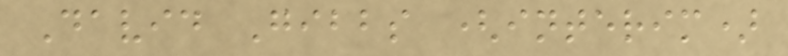David Gibbs (interim)
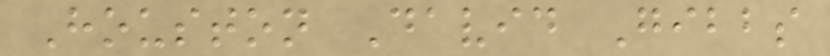Houston David Gibbs
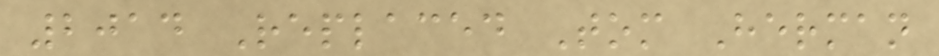2014 Replaced Tom Herman
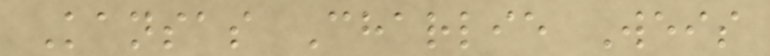Kansas Charlie Weis
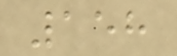158
